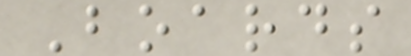Boards
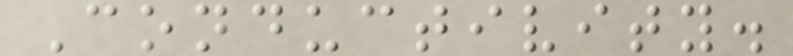Conductivity.
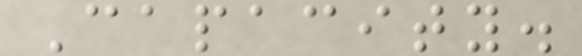Capacity.
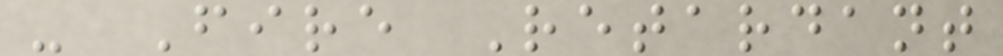- Fire Retardant
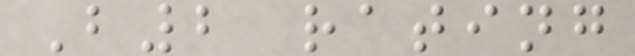B2 rating
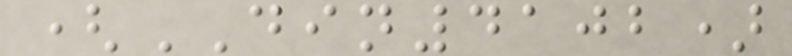(DIN4102)
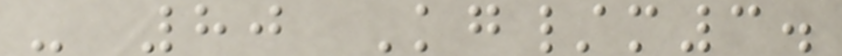- 80 Kg/m3.
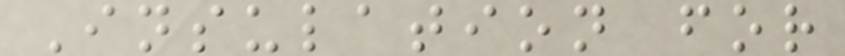Insulation for
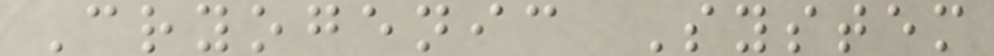Cryogenic System
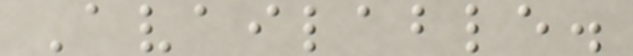Available.
